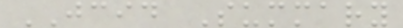JCID Summary
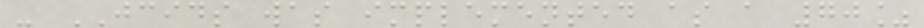- JCIDS was implemented as a 70%
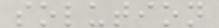solution
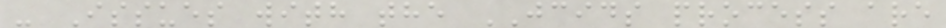- Issues with the JCIDS process are
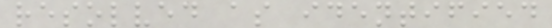resolved as identified
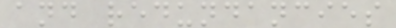and redundancies
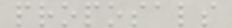proposals
